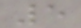5
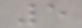5
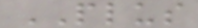PLUS
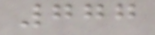777
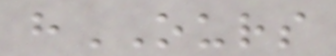hOURS
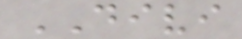DIVI
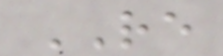RE
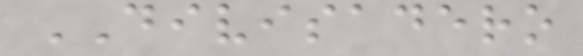DIVISADERO
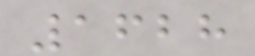1628
